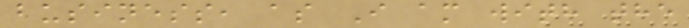business, as I am with the
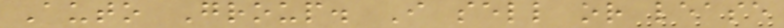Auto Group. I sell or lease
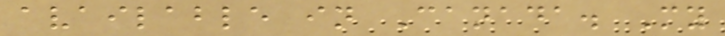available in Canada. My
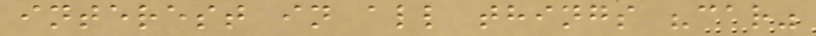interest in all things "car"
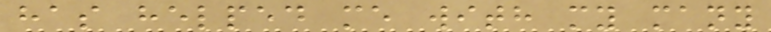has helped me with my many
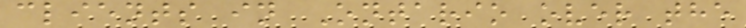clients in Ontario over the
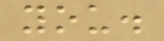you.
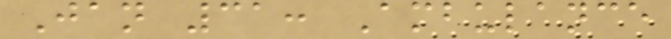Jan 31: Ambulance
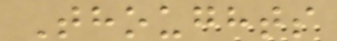Thoughts
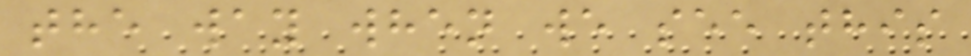the way when we see this
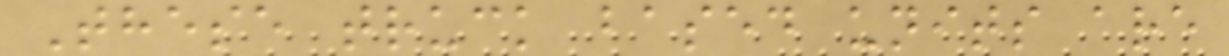These truck based units are
